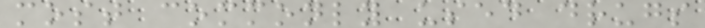most commonly used drugs
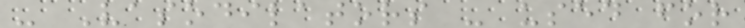- Vasodilators - used for
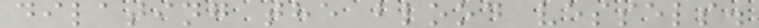dilating the blood vessels.
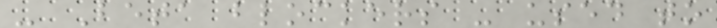- Beta blockers - used to
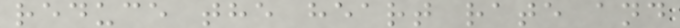reduce the heart rate and
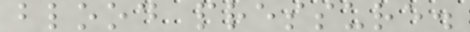blood pressure.
